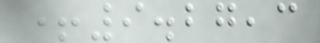+9.27,3
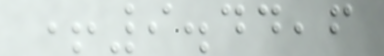+9.44,6
